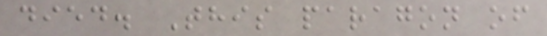died. This paragon of
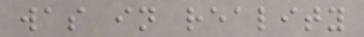was in reality
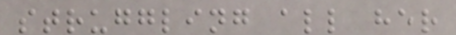struggling all her
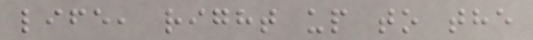life, right up to the
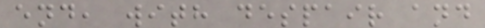end, with despair and
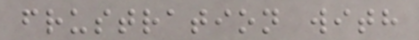frustration with
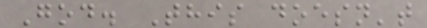God. This doesn't
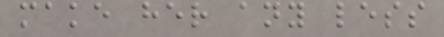make her any less
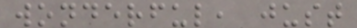wonderful, just
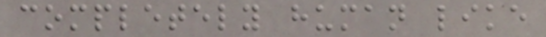completely human like
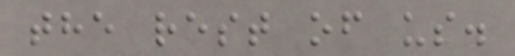the rest of us.
